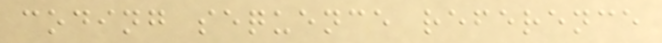coding sequence reference
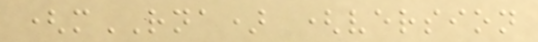(mRNA) (version
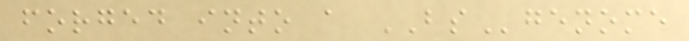forged into a BSgenome
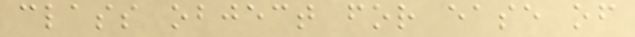class object for ease of
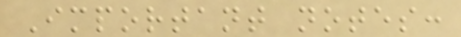Important notes:
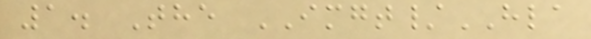1. The IMGT/HLA
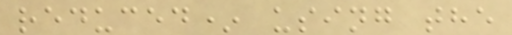reduced* using the
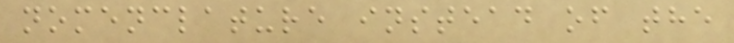nomenclature instead of the
